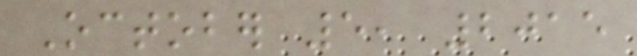October 5, 2015
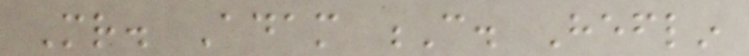Mr. Adam C. Heflin
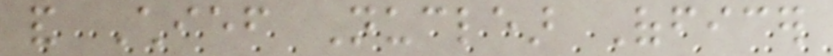and Chief Nuclear Officer
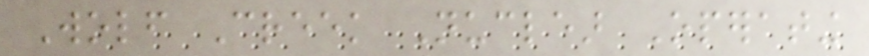Wolf Creek Nuclear Operating
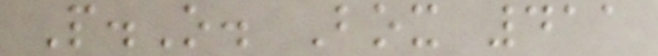P.O. Box 411
